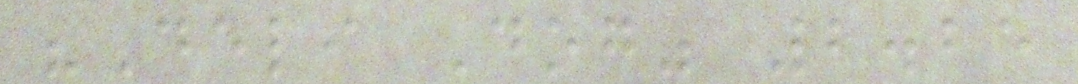"Deli Dog" 2.25
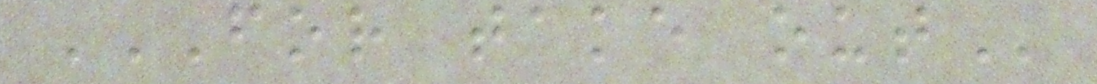FOR TAKE OUT
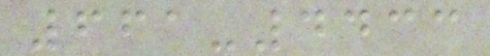661-4433
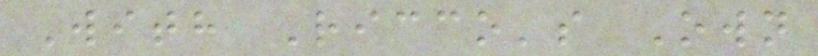With Ricco's Own
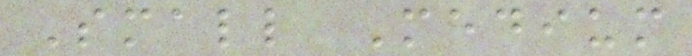Small Medium
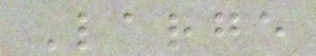Large
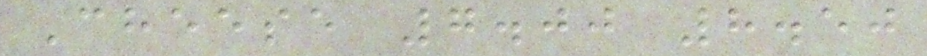Cheese 7.00 8.50
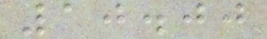10.00
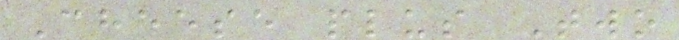Cheese plus Two
